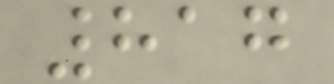817
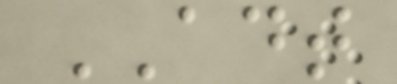ADT
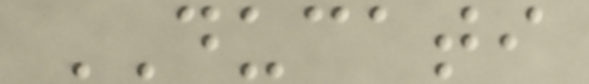DUCATI
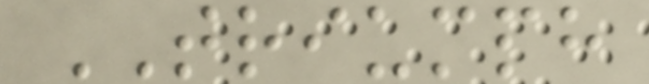TRIUMPH
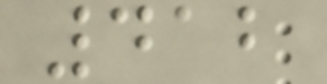412
